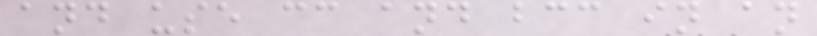and use cc and bcc in an
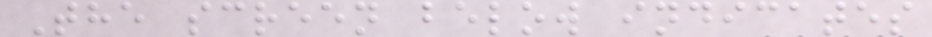The screen below indicates
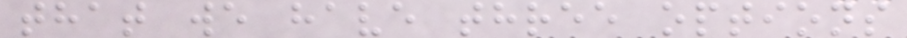that we have three options
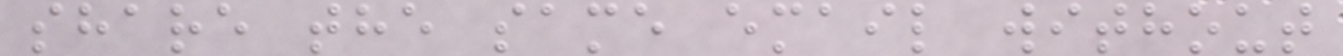share the same email without
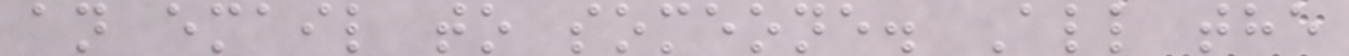an email to someone. All the
